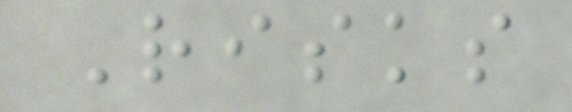Risks
